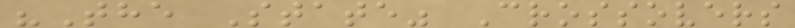"The State" Crossovers
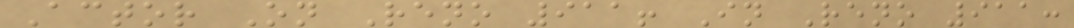Actor On Reno 911! In Reno 911:
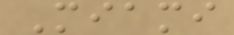Miami
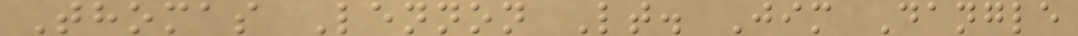Thomas Lennon Lt. Jim Dangle
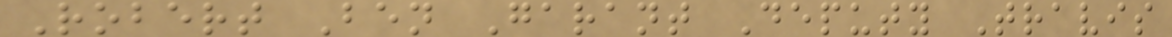Robert Ben Garant Deputy Travis
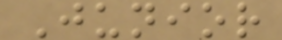Junior
